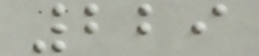229
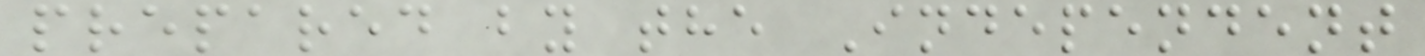prepared by the Independent
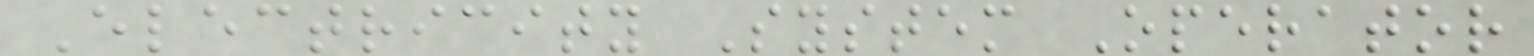Electricity System Operator
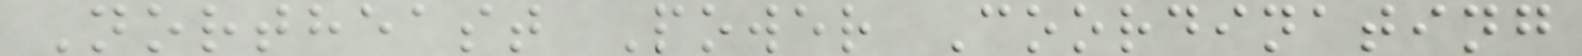Northeast Power Coordinating
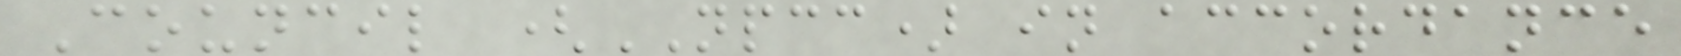Council (NPCC) in accordance
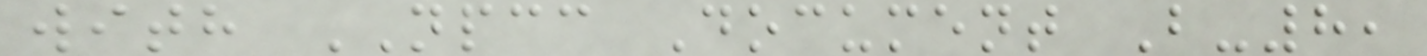with NPCC Document B-8,
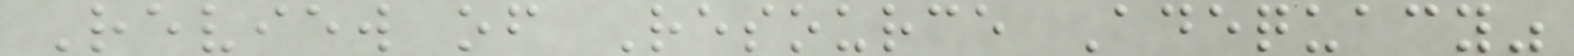Review of Resource Adequacy"
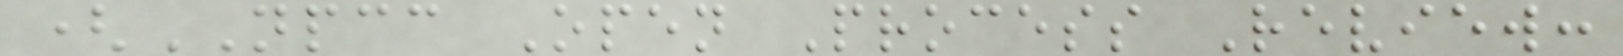(NPCC Open Process Review:
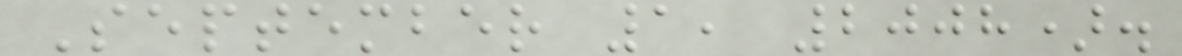September 1, 2008).
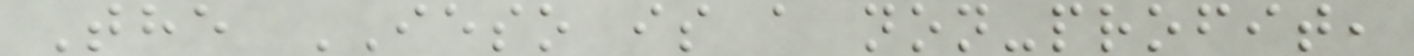The IESO is a non-profit,
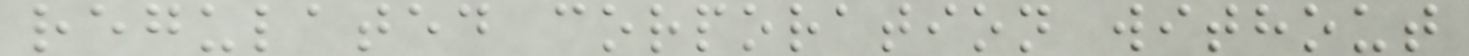regulated corporation without
